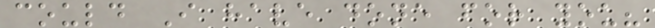could I have done for you?
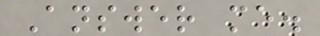Answer me.
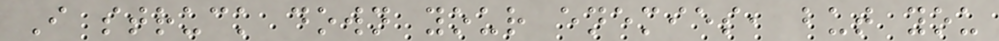I struck down your enemies, but you
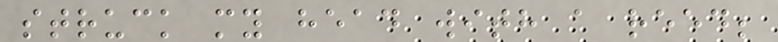struck my head with a reed;
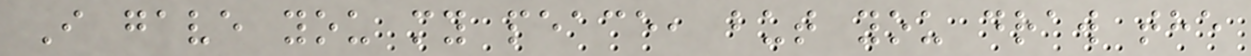I gave you my peace, but you draw the
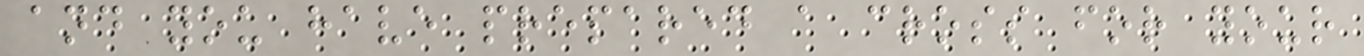and you have prepared a cross for your
